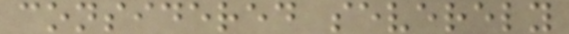considered severely
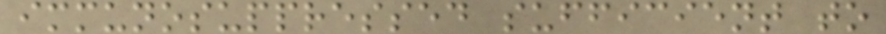immunosuppressed sufficient to
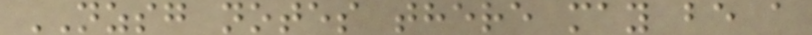NZSG notes there may be a
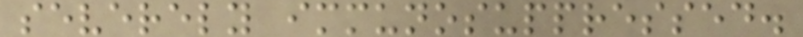severely immunosuppressed.
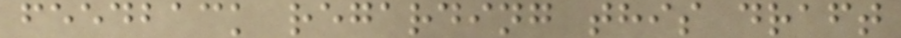feedback regarding this draft
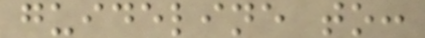guideline to:
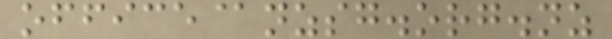office@nzsg.org.nz
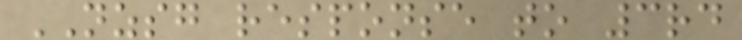NZSG response to 3rd
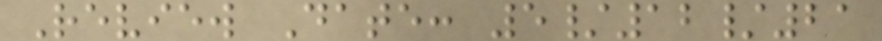Review Date: 5/12/21
